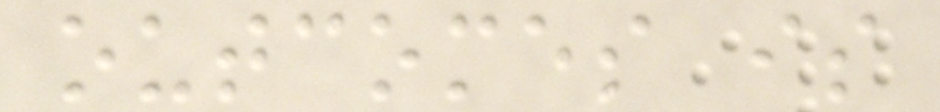outcomes is
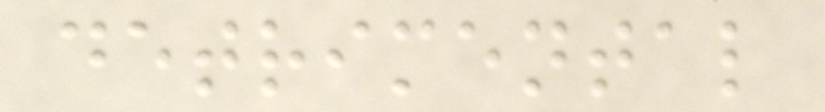detrimental
